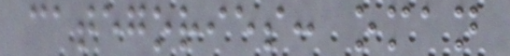categories: oman
